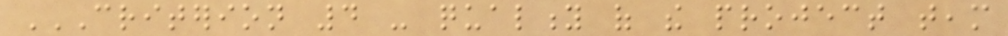CRITERION 4 - QUALITY OF THE PROJECT TEAM
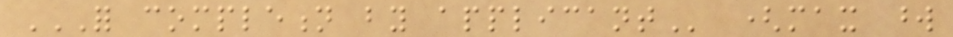FOR COMPLETION BY APPLICANT (max word
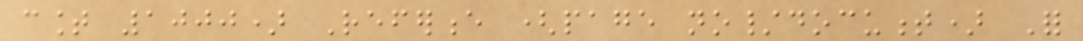count 1000) Reference (page no/document) For
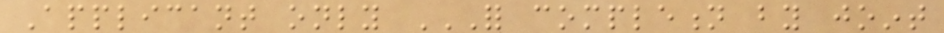Applicant only FOR COMPLETION BY JOINT
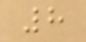8
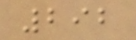292
